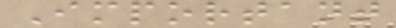Important
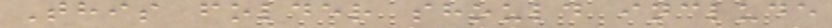This folder should include
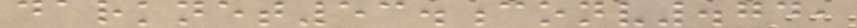darknet53.conv.74,
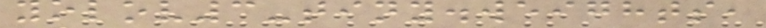yolov3-tiny.weights,
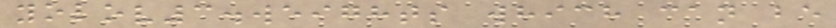yolov3.weights which can be
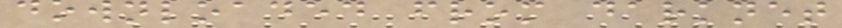downloaded from darknet
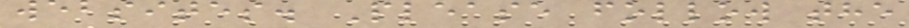websites. Please follow the
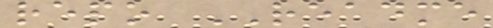repo README
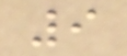9
